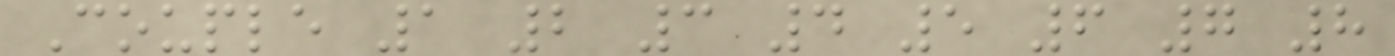Couple 1 2 3 4 5 6 7 8
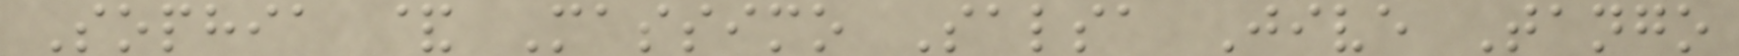Sophia & Massimo Salsa Jive Tango
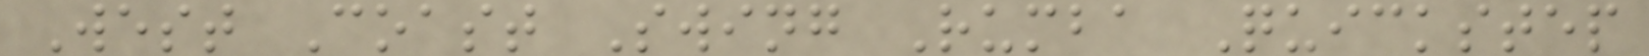West Coast Swing Rumba Quickstep
